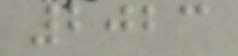2023
